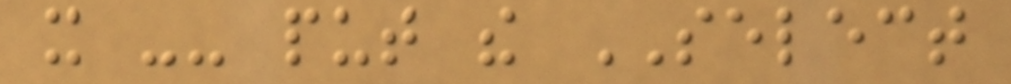it -- put the SELECT
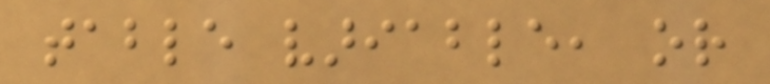table variable, or
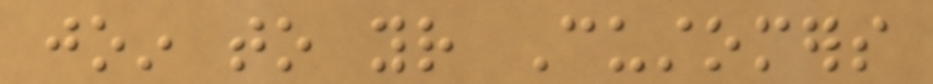join to your Customers
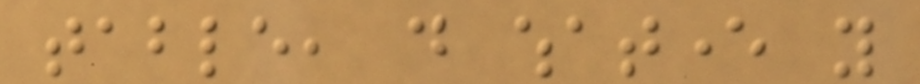table, do whatever you
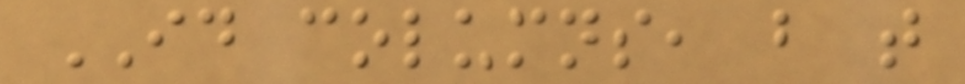ID columns, but that
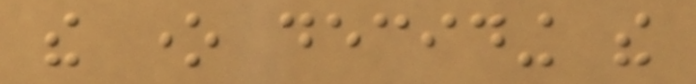the one deciding the
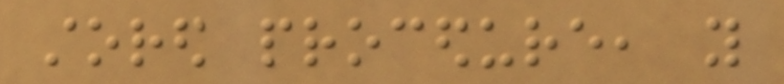stored procedure, you
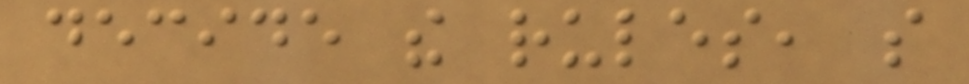decide the rules, so
